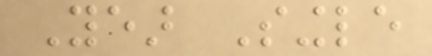Year Single
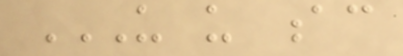US US AC
